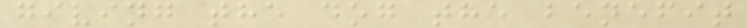giving the dog the benefit
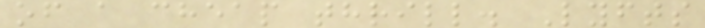of a cheap thrill. Lyfts
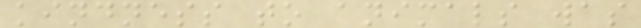kindness to animals was
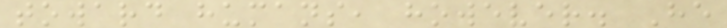toward humans, however. He
